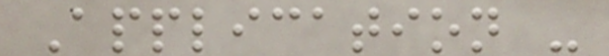Application -
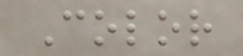Color
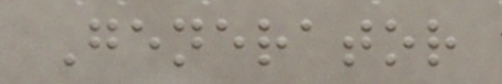Generator
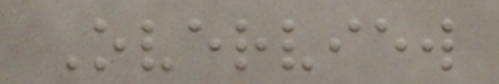Overview
